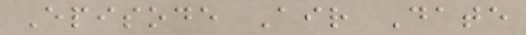Episode Air Date
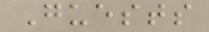Guests
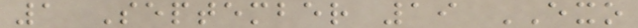1 September 19 EXO
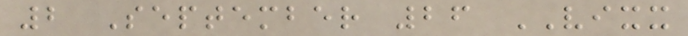2 September 26 VIXX
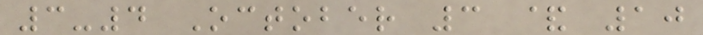3-4 October 3 & 10
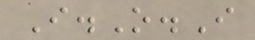I.O.I
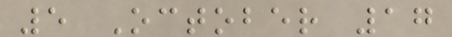5 October 17
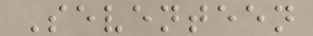Seventeen
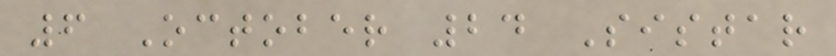6 October 24 Sistar
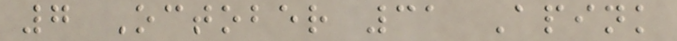7 October 31 Apink
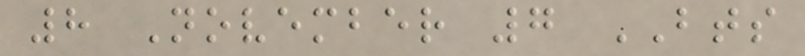8 November 7 BTS
